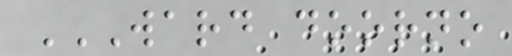WARD DOORNO
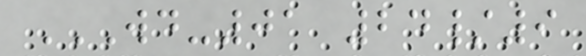WD-01 24/9
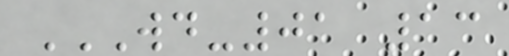WD-01 13
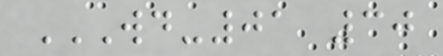WD-01 30
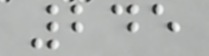245
